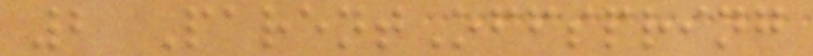2 ParentOffspring
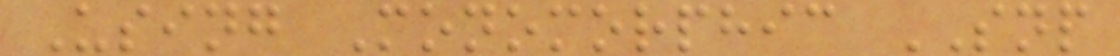Using Monomorphic SNP
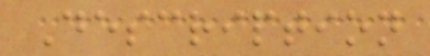Description
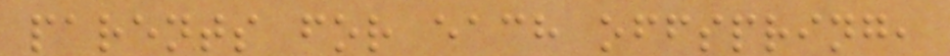parents for each offspring,
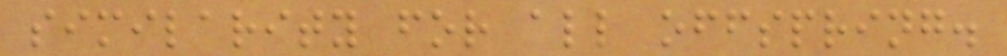similarity for all offspring.
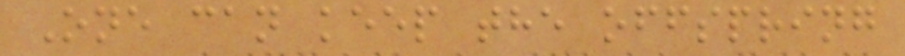One can keep the offspring
